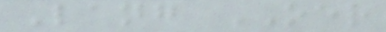Lang OER
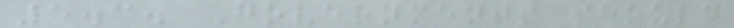5.3. Governments should
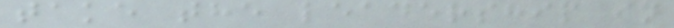take the leadership in
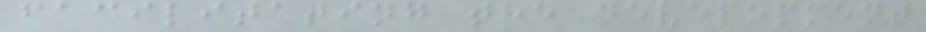facilitating the development
